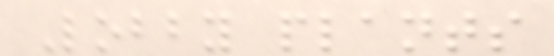Lobby plants
